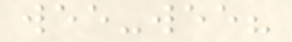wee-wee?
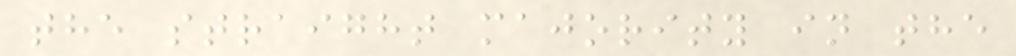the straight majority in the
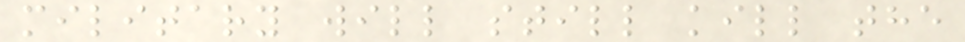military will still kill the
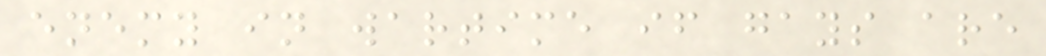enemy in wartime if gays are
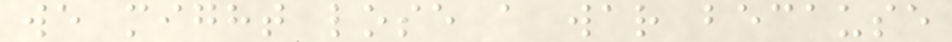we might lose a war because
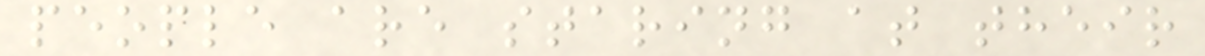people are staring at their
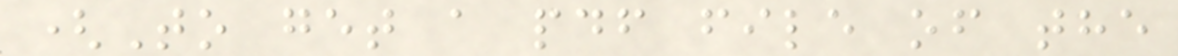(To get a pdf file of the
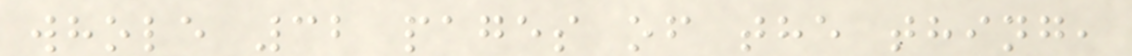whole 32 pages of the thing,
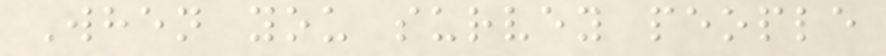When you survey people
